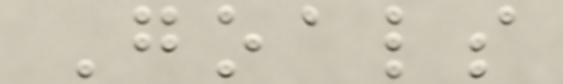Goals
